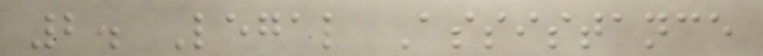2. Legal Assistance
